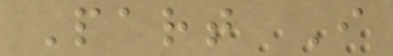Part I
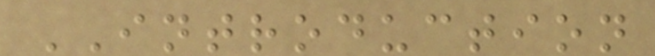INTRODUCTION
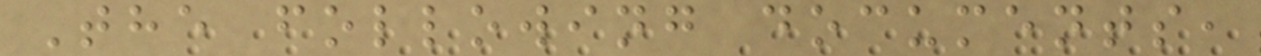The following documents,
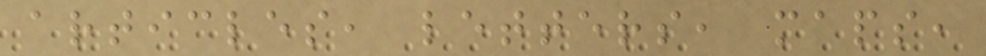articles, letters, maps,
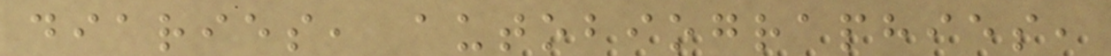diaries, autobiographies,
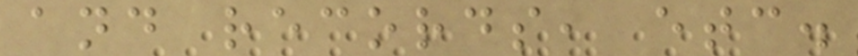and records, etc.
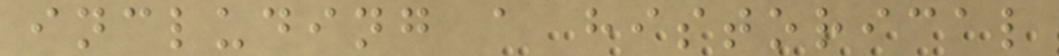including a historical
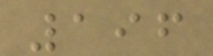196
